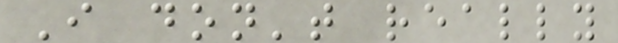I don't really
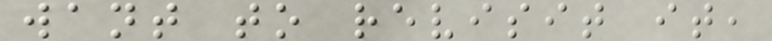want to revisit it,
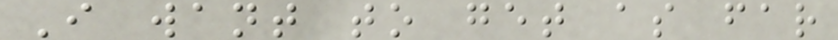I want to get as far
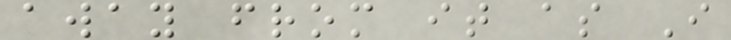away from it as I
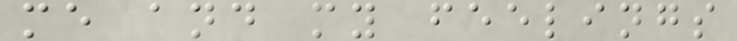me and my feelings
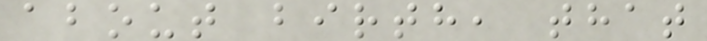about birth, that
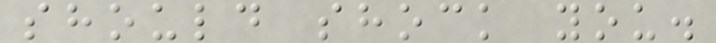should shock you.
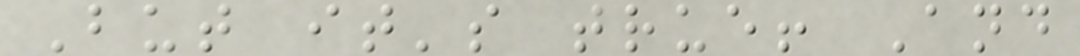But it's true! And
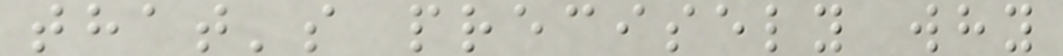that's precisely why
